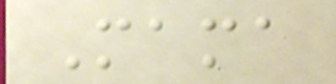Mama
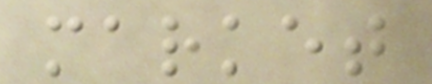market
